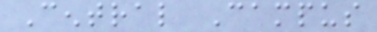Central Campus
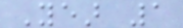Year 1
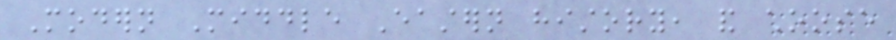Modern Middle Eastern history, and choose
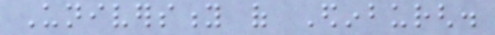University of Edinburgh.
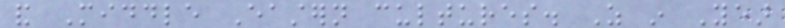and Middle Eastern cultures. As in Year
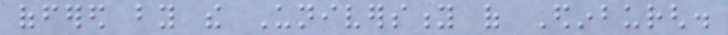offered by the University of Edinburgh.
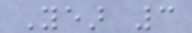Year 3
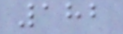182
